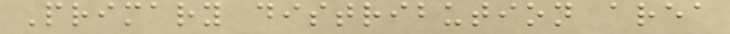Primary distribution area
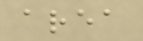area
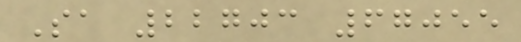Sa 22703 67055
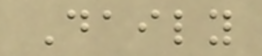Daily
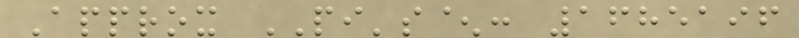Approx PI's^: 1685196
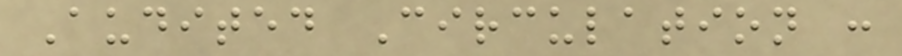Audited Circulation :
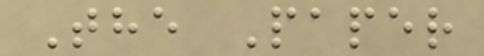The Paper
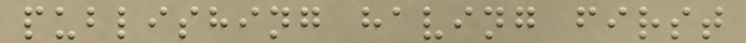publishing having first
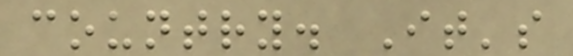country. It's
